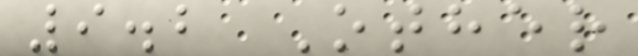9.2 Other
